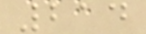214
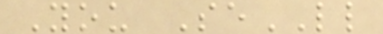You SeLL
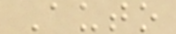Auto
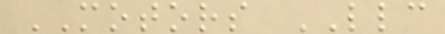MOTORS LLC
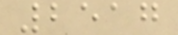2517
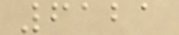6121
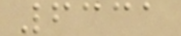6331
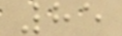85
